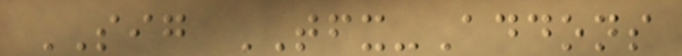SIG TFX-Addons
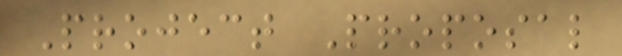Project Proposal
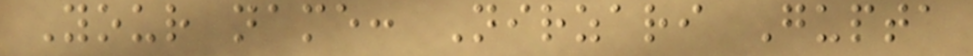Your name: Nirzari Gupta
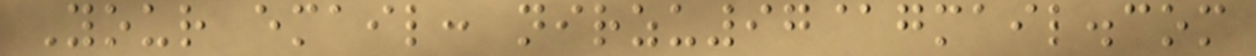Your email: nirzu97@gmail.com
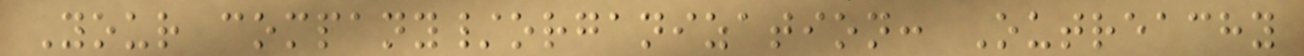Your company/organization: Outreachy
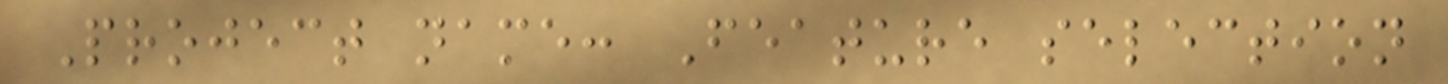Project name: Feature selection
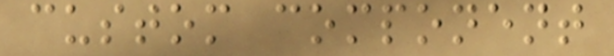custom component
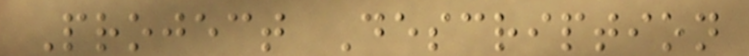Project Description
